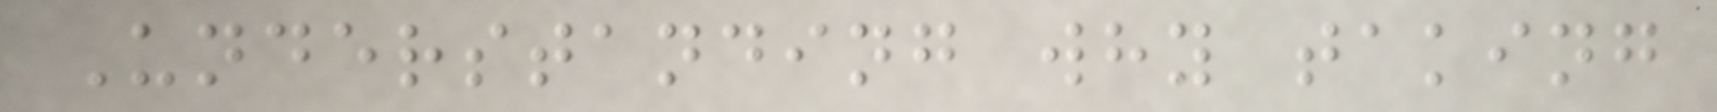Understanding why taking
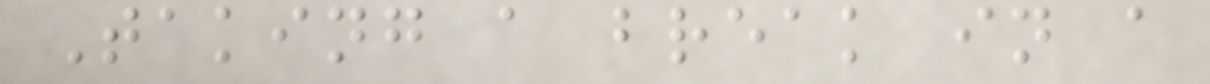Taking a break in a
